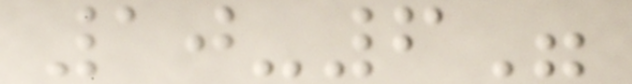10-6"
